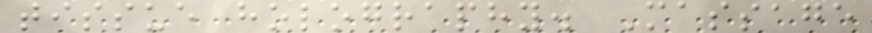tissue holography. Massage
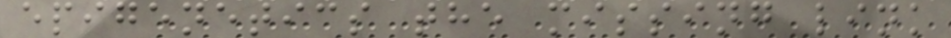epigenetics the missing link
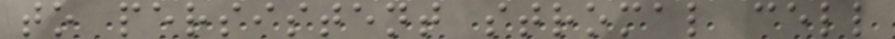to persistent stromal cell
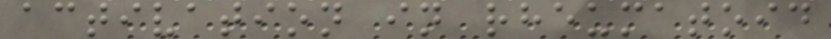activation in rheumatoid
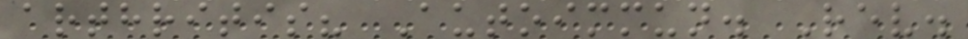arthritis? Autoimmun. Rev.
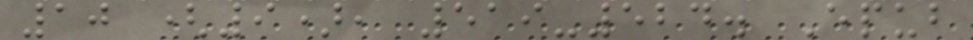10 (9), 519-524. Epub
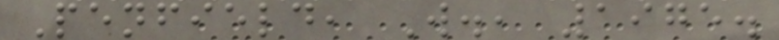Penfield, W., 1975.
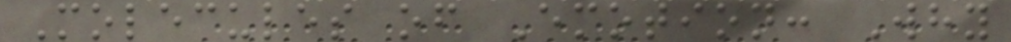Molecules of Emotion: Why
